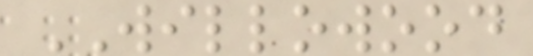WILLOWOOD
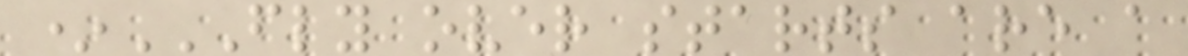*FLY OVER STARTS ARE A
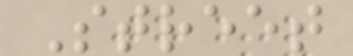Street
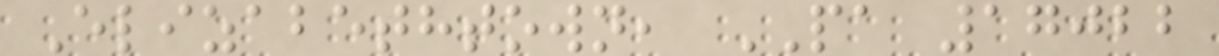Elizabethtown, PA 17022
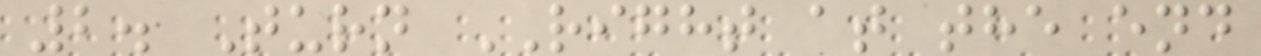2. Turn RIGHT at the end
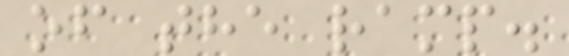of the ramp.
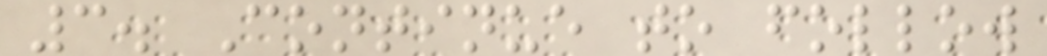3. Continue to follow
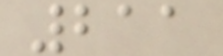211
